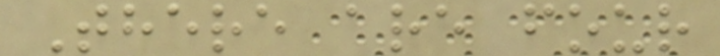There are four
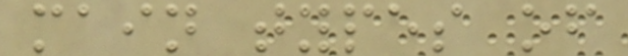main types of
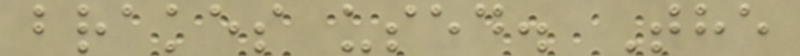brakes used. The
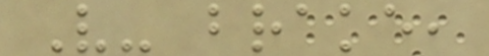V- brake,
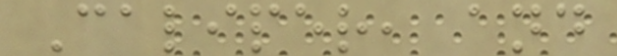Caliper, and
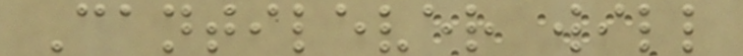Cantilever will
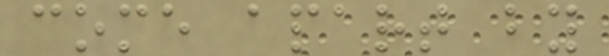come apart by
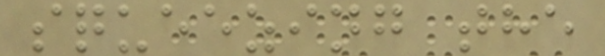squeezing the
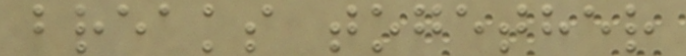breaks together
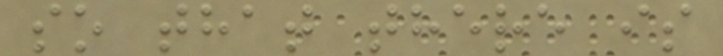so that there is
